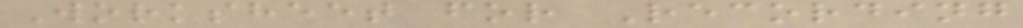Worksheet for Recording
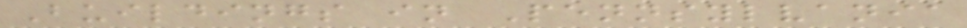Buildings in Pennsylvania
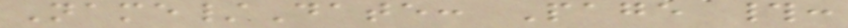Name/Date: Page #:
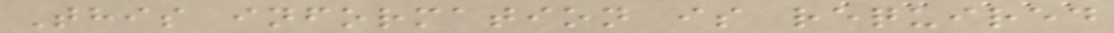This information is required
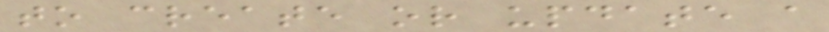to create or update a
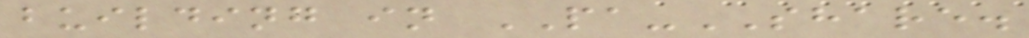building in PA-SHARE.
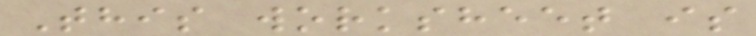This worksheet is
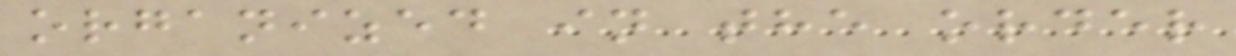organized in the order
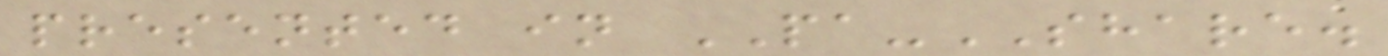presented in PA-SHARE.
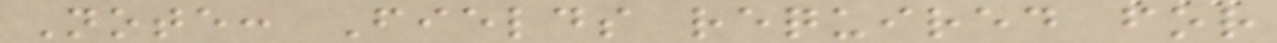Note: Fields required for
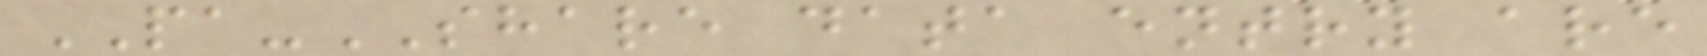PA-SHARE data entry are
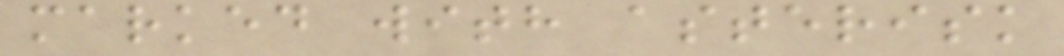marked with asterisk
